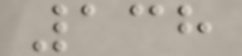138
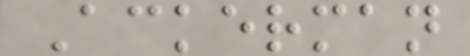Ackerman
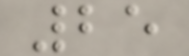25
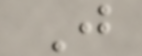J
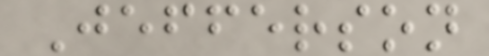Jefferson
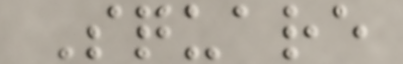Square
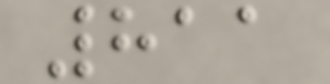811
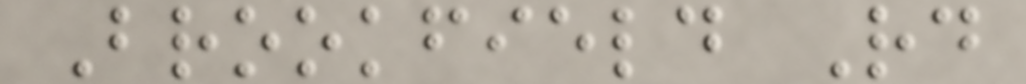Brookfield Rd
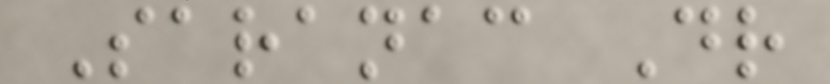Saranac Dr
